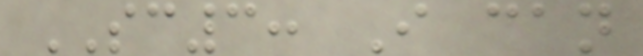SC3: I can
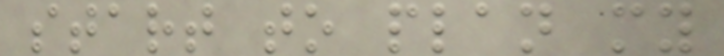start to plan my
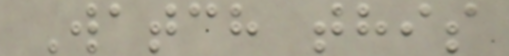Watch this
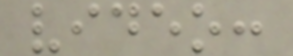video:
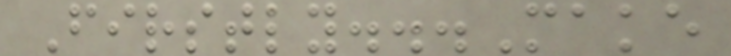Firstly...Make
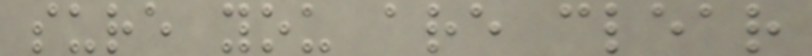sure you are clear
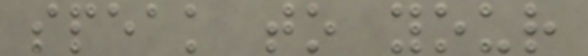speak to your
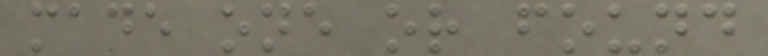made one or found
